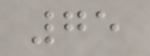75
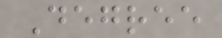Degree
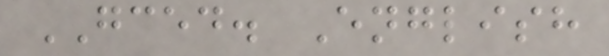GCED. English
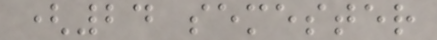(24 semester
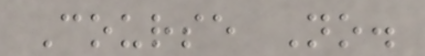Course No.
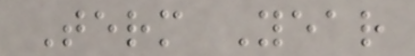Term Year
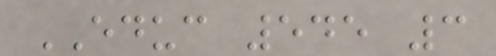EDUC 545 3
